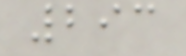293
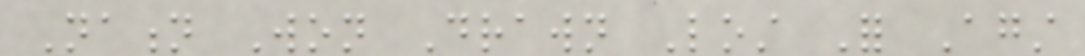Nation Won Drawn Lost For Against
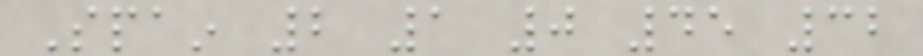Spain 2 1 0 45 32
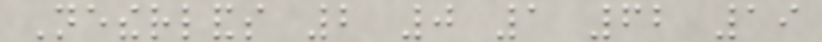Netherlands 2 0 1 62 19
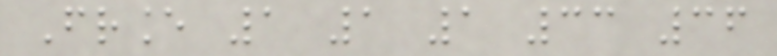France 1 1 1 33 36
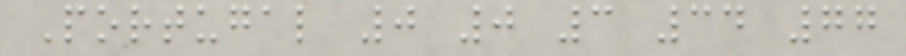Portugal 0 0 3 34 77
